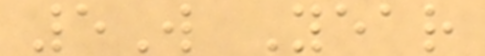5W Year
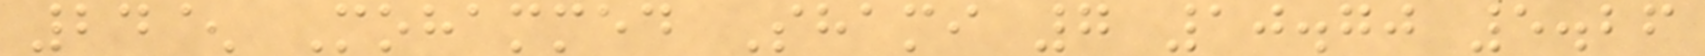24^ Mohammed Shami 7 10.70 5.26
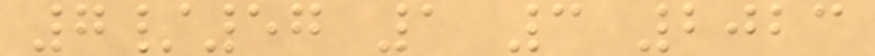7/57 1 3 2023
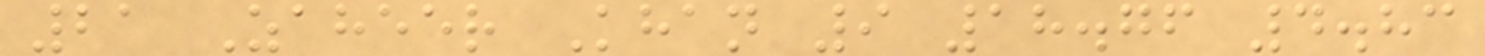21 Zaheer Khan 9 18.76 4.83
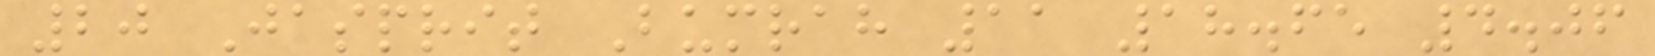20 Jasprit Bumrah 11 18.65 4.06
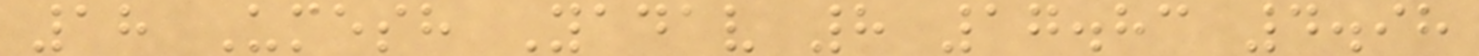18 Umesh Yadav 8 17.83 4.98
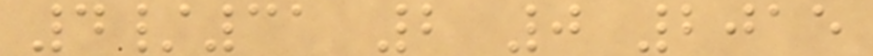4/31 2 0 2015
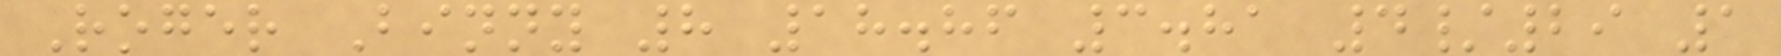Roger Binny 8 18.86 3.81 4/29 1
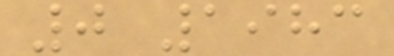0 1983
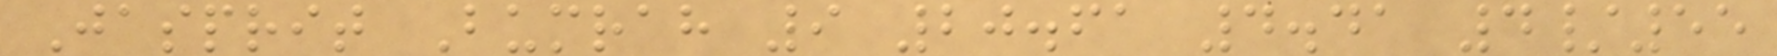Jasprit Bumrah 9 20.61 4.41 4/55
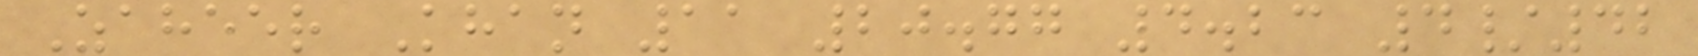Zaheer Khan 11 20.77 4.23 4/42
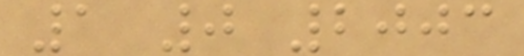1 0 2003
